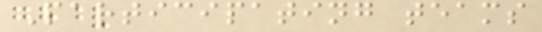Participating teams
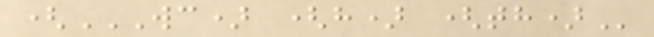(WC) (H) (TH)
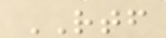RTF
